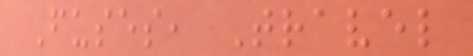Fuses, Travel
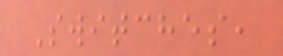Switches,
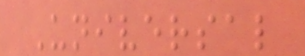Universal
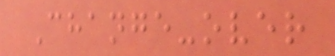Change-over
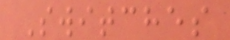Switches
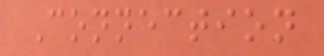Connection
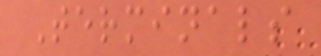Terminals
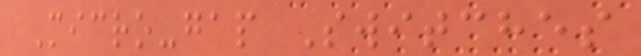Micro-gap Switches
